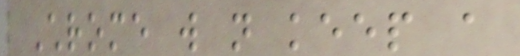Chrome will not keep a
